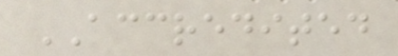ACCREDITED
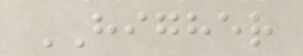HIGHER
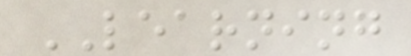LEARNING
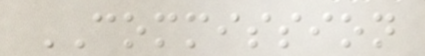COMMISSION
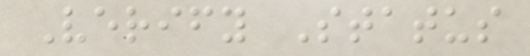Verify Status
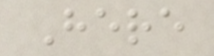Here
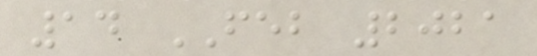14 FEB 2021
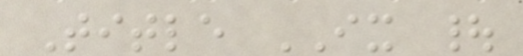Title IX |
